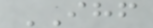IHF
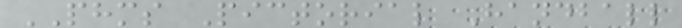PHMS Pictorial Handball
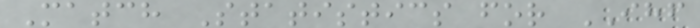Match Statistics for IHF
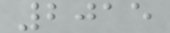2015
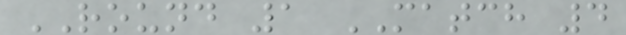ROUND 1 MATCH 4
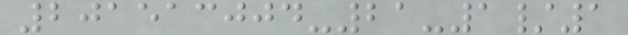201513004-21-1/1
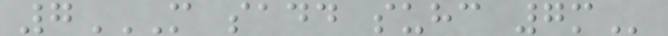7M SADD SUHC 7M
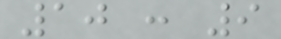10 : 9
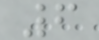6
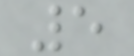5
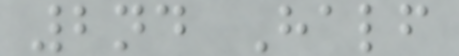2nd Half
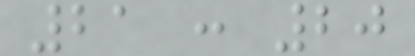21 : 20
